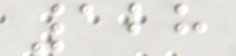128
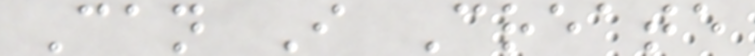Can I Create
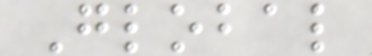Global
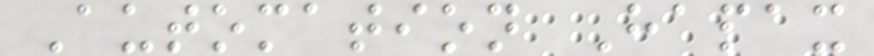Automation Hapax
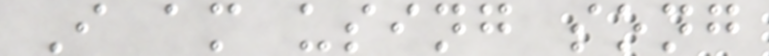I am using song
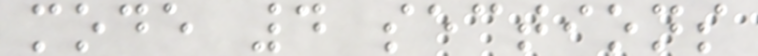mode 4 sections
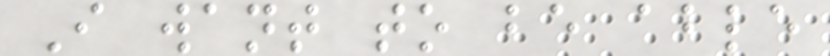I want to be able
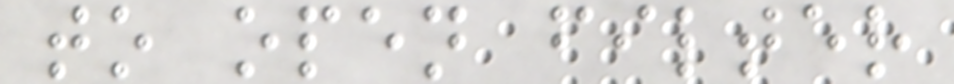to open filter
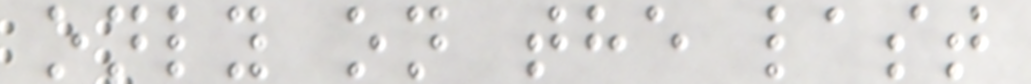only on the last
